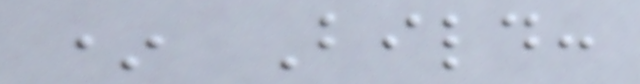* Bild:
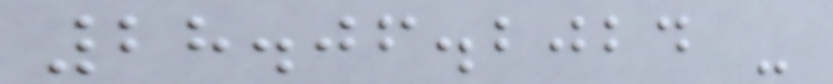28.06.2024 -
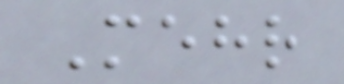Mehr
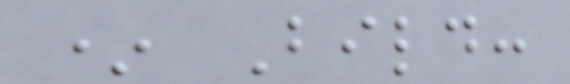* Bild:
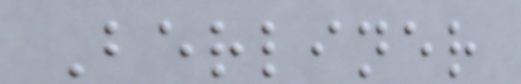Berliner
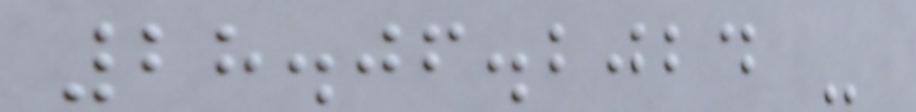28.06.2024 -
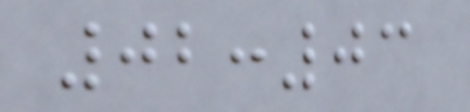02:03
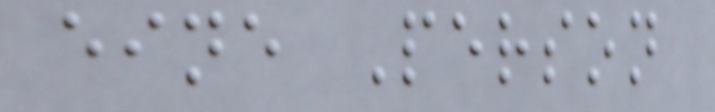eine Person
